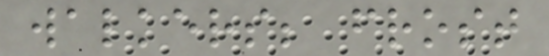walkers; frost
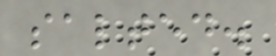salted.
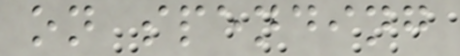on spending
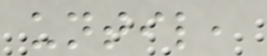until,
